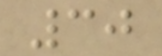30
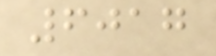6017
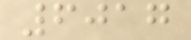6017
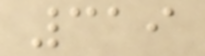319
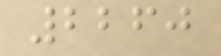2260
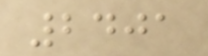2401
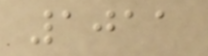1011
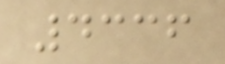4336
